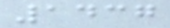1437
